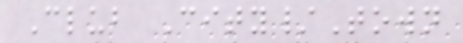Club City/Town
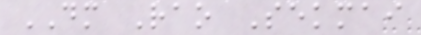DM Rao Sekmai
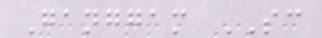Ganggam SC
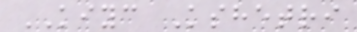KIYC Kshetri
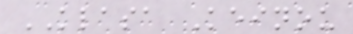KLASA Keinou
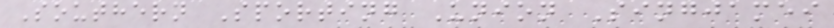Southern Sporting Union Singjamei
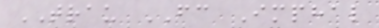TRAU FC Imphal
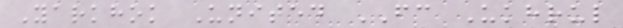Yarkhok United FC Ukhrul
